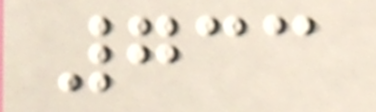733
